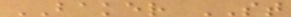BAKER ST
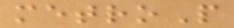metroP
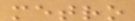metro
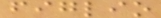figlio
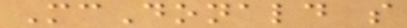McDonald s
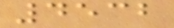4532
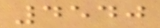4540
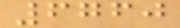6760
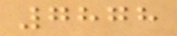7878
